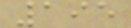195
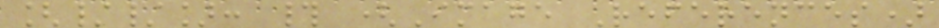[//]: # (Image References)
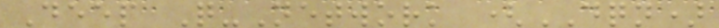Deep Q-Network (DQN)
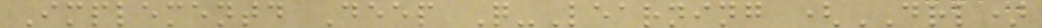Implementd Deep Q-Learning (DRL)
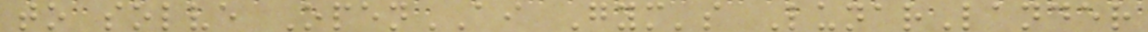to solve OpenAI Gym's LunarLander
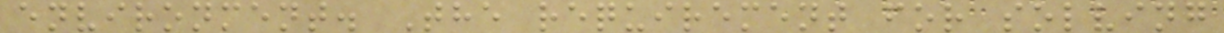environment. The requirement for solving
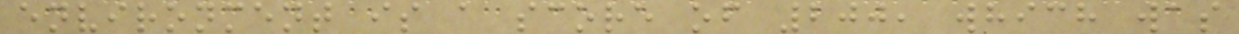environment is a score of 200, which was
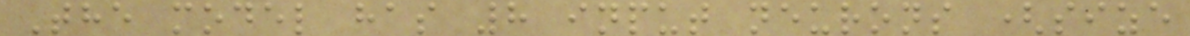The model has 8 input neurons (size
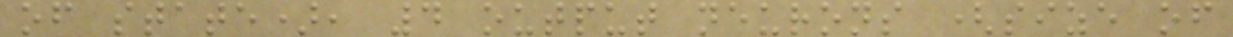of state), 4 output neurons (size of
